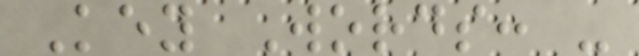Key Words: -
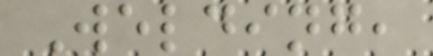Welding,
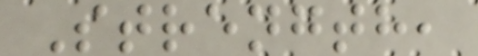Strength,
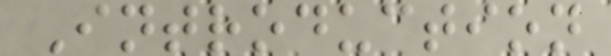Introduction
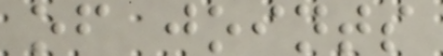of joints
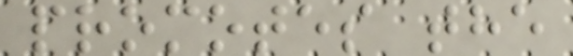promotes the
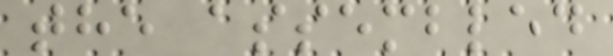the assembled
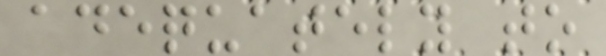adequately to
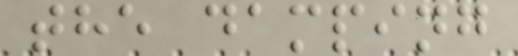the damping
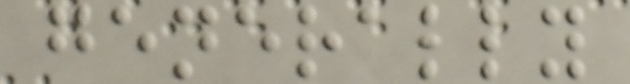generally
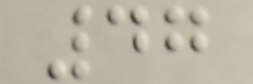47
